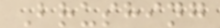Brushing
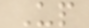Up
